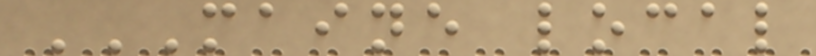MAINE LOCAL
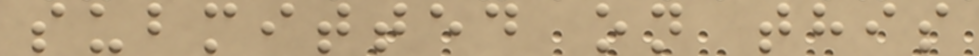submitted on this
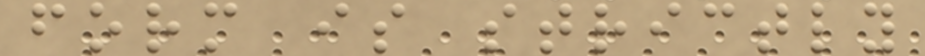form is strictly
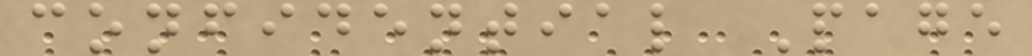confidential Page
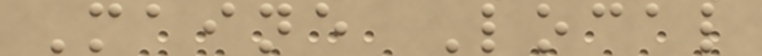Maine Local
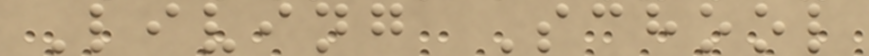Living School
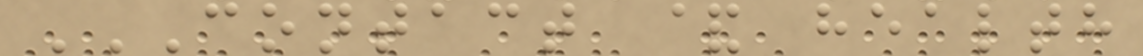CONTACT & HEALTH
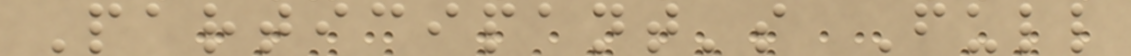Participant's Full
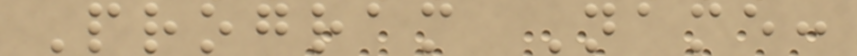Program Name:
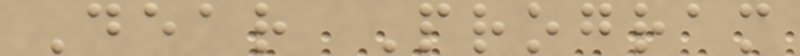Dear Program
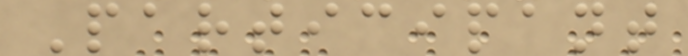Participant
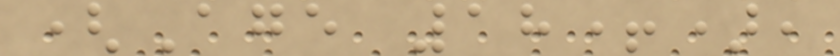(Age 18+),
